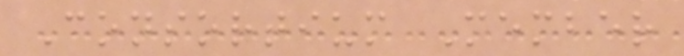Consortium Member
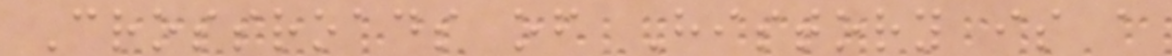Crossroads of History is a
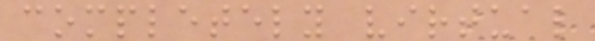completely virtual
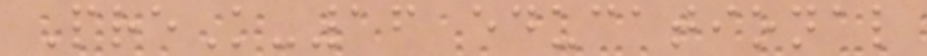PreK-16 educational
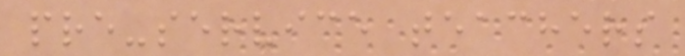pre-service teachers
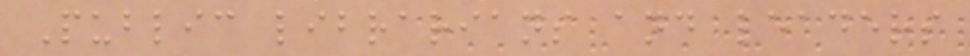Public librarians and leaders
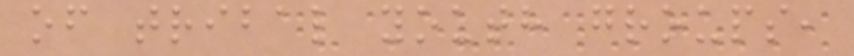of tribal youth groups,
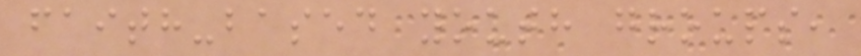faith-based youth groups,
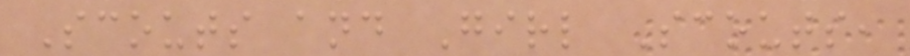Scouts and Girl Scouts,
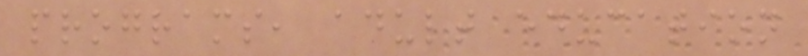programs, adult education
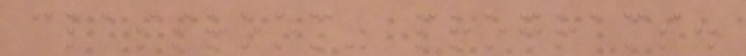classroom" programs.
